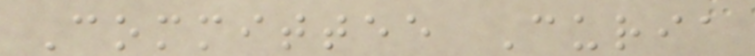Committee Curia
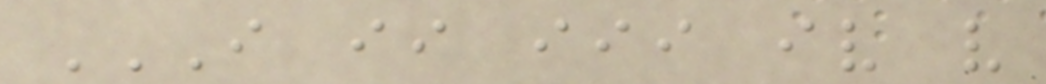I II III IV V
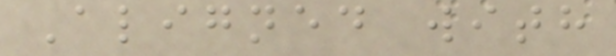Aligned with
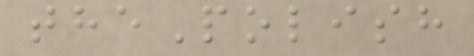thePolish
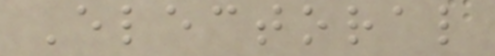Electoral
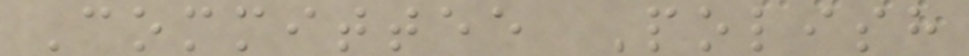Committee Polish
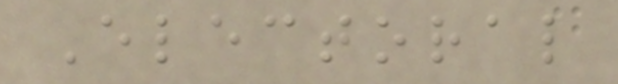Electoral
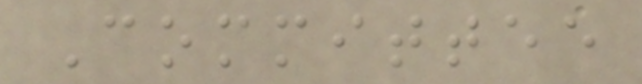Committee
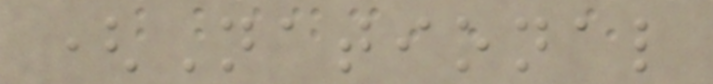(National
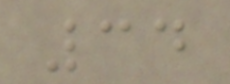34
